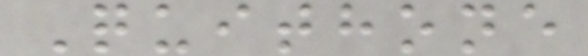Quithone
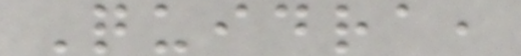Quidra,
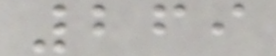269
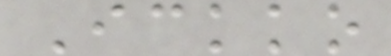Ickko
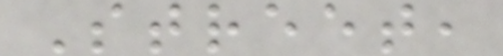Street,
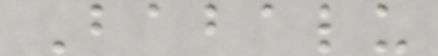Babalu
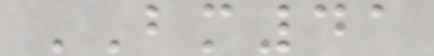BM41
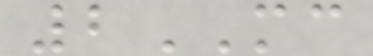2MC
